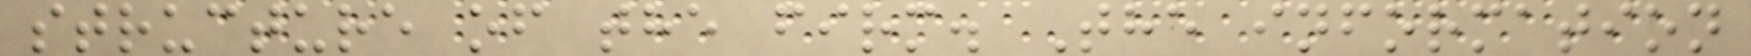structure of the firm. The information
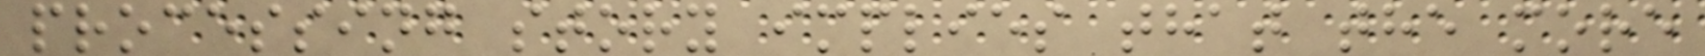processing story implies that the more
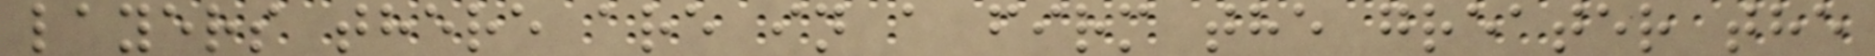layers there are in a firm the greater the
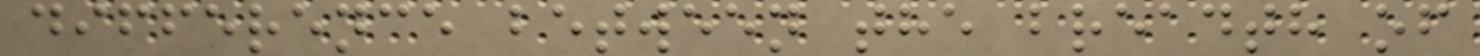difference between the breadth of
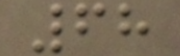68
